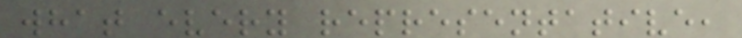what every representative,
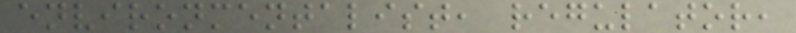environmentalist, regulator,
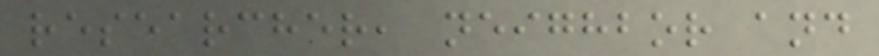researcher, neighbor and
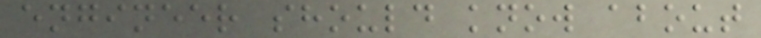engineer should know about
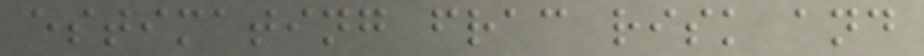estimating frac risk and
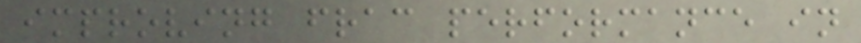improving frac performance in
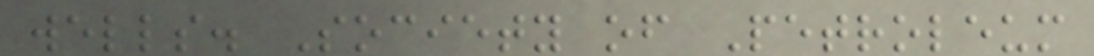wells. Society of Petroleum
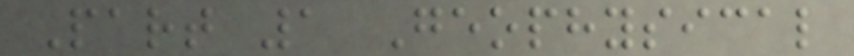Part 1 Geophysical
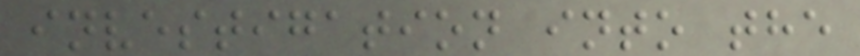investigation into the
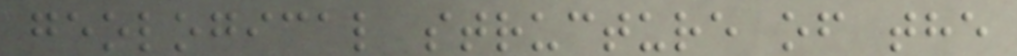geological structure of the
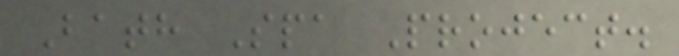Bath Spa Project.
